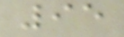95
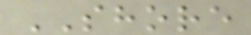SHORE
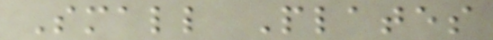Small Plates
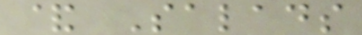& Salads
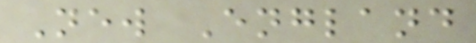New England
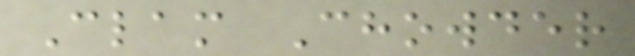Clam Chowder
